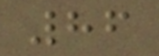86
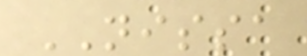NISSA
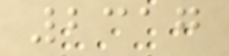2317
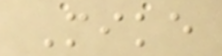Mike
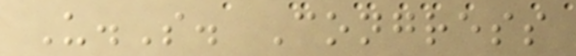U.S. Congress
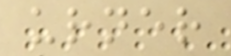urner
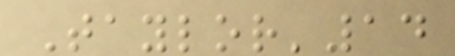Taylor'14
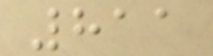811
